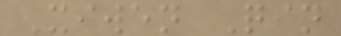Xiwen Qin
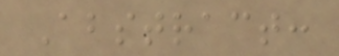Abstract:
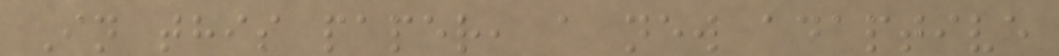In this paper, a new adaptive
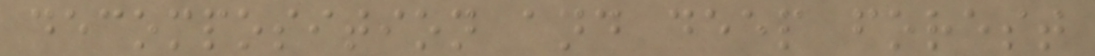decomposition and deep forest
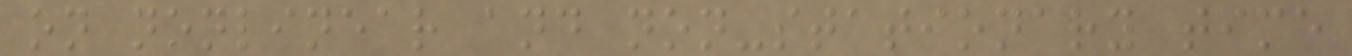on nonlinear and non-stationary time
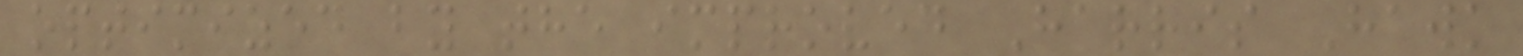optimized by the improved Harris Hawk
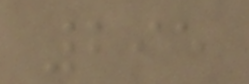295
